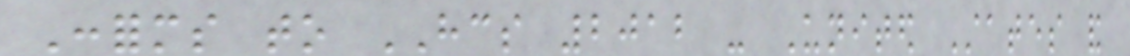Conforms to HCS 2012 - United States and
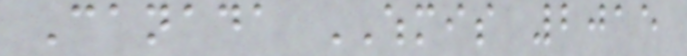Canada WHMIS 2015
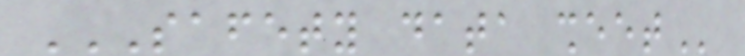SAFETY DATA SHEET
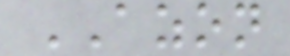AZON
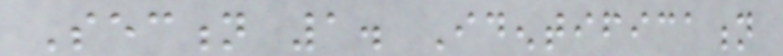Section 1. Identification
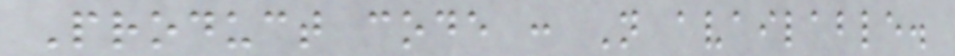Product code : Not available.
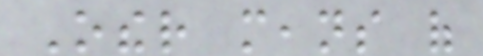Other means of
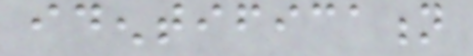identification
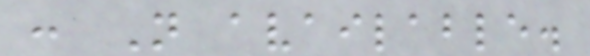: Not available.
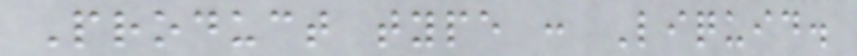Product type : Liquid.
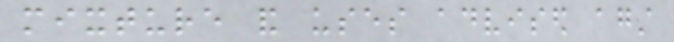mixture and uses advised against
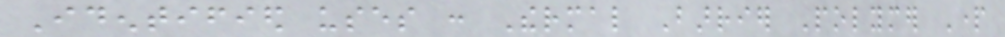Identified uses : Thermal Barrier Polymer Part
